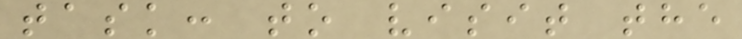task: to visit the
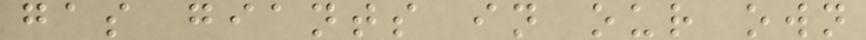gas giants in our own
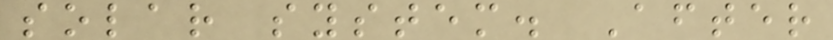solar system. After
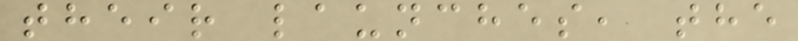their launches, the
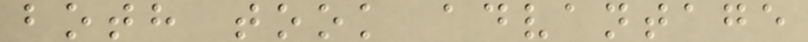both took advantage
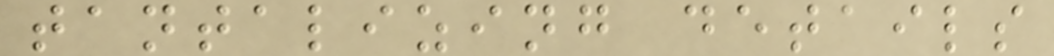tantalizing details
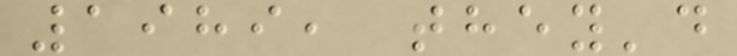1989, they'd
